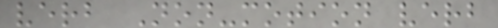verb Non-motion verb
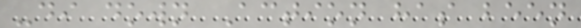-di down Action has been
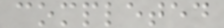completed
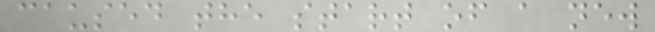caused the start of a new
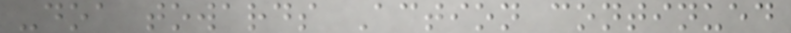-doa towards Action continued
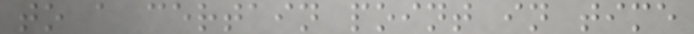to a certain point in time
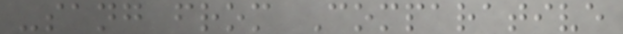-sang from Comparative
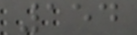154
